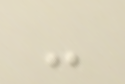-
